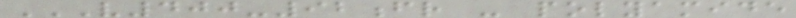V400-92FR - POLYAMIDE
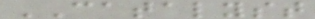CATALYST
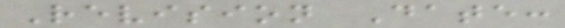Revision Date:
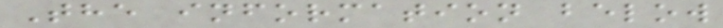The information below
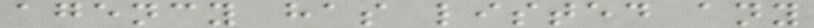agency has listed any
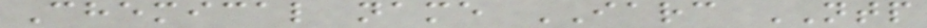Chemical name IARC NTP
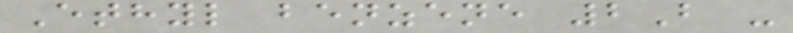Ethyl benzene 2B -
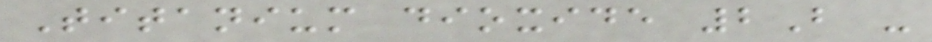Titanium dioxide 2B -
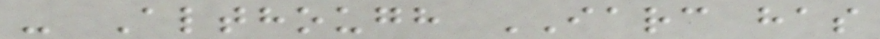- Although IARC has
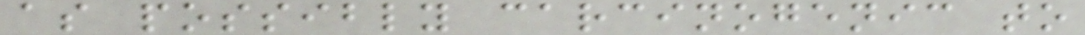as possibly carcinogenic to
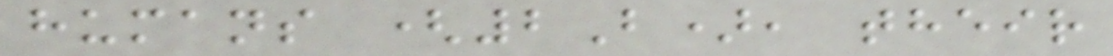humans (2B), their
